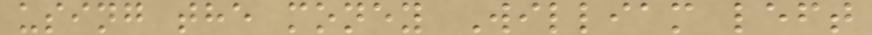using the money William left
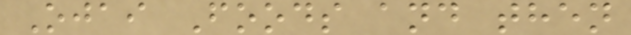Ojai Foods and then
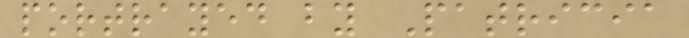portrayed by Patricia
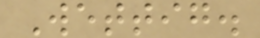Wettig.
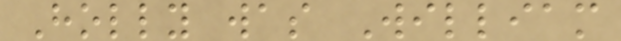Holly was William
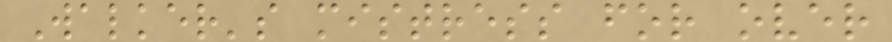Walker's mistress for over
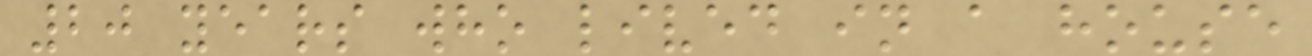20 years who lived in a house
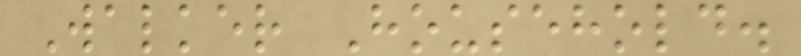Walker Household.
